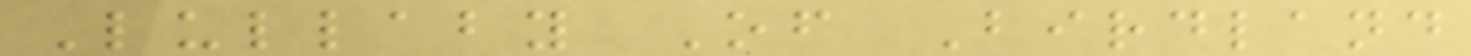Lullaby Of Birdland
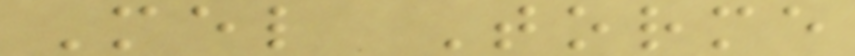Mel Torme
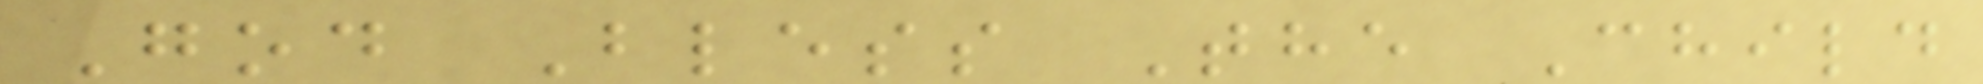God Bless The Child
